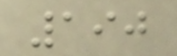190
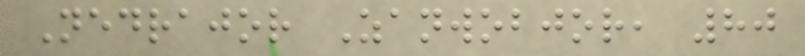Nedrajor Zanwobjor, 80
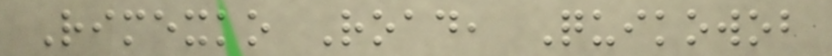Rimexko Road, Quikowob
